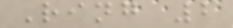Ring 2
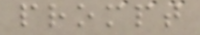prompt
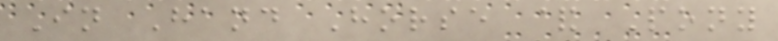In Hand Horse & Pony
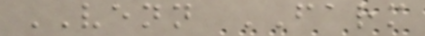VENN FARM
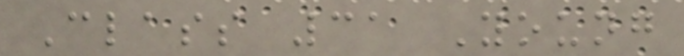Class 31 Young
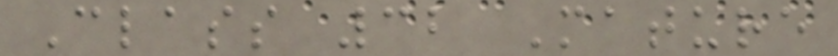Class 32 Mature
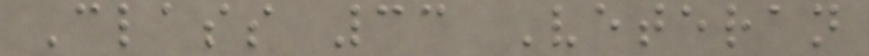Class 33 Veteran
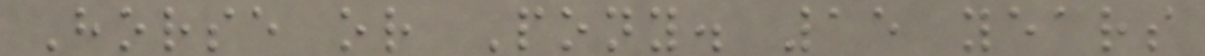Horse or Pony. 15 years
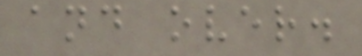and over.
